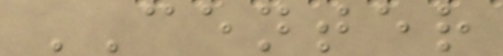CENTER
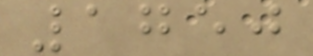1750
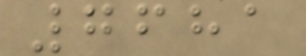7681
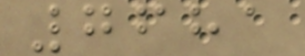7681
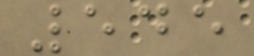545
